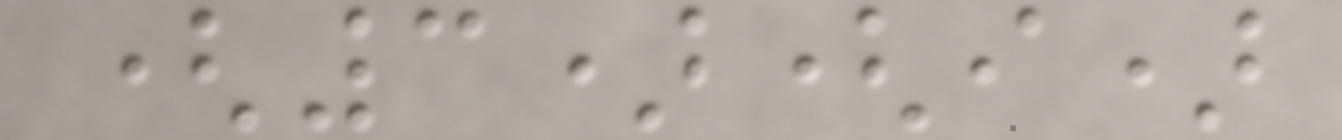(3)(i)
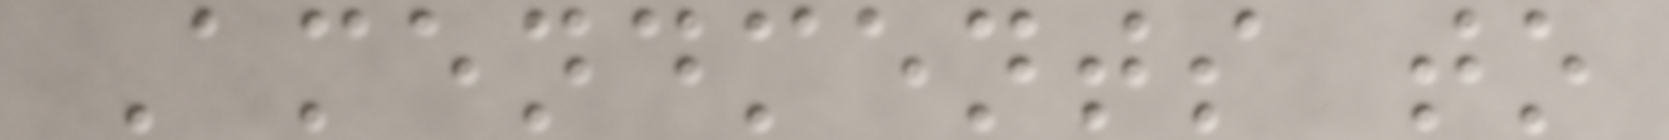Amendments to
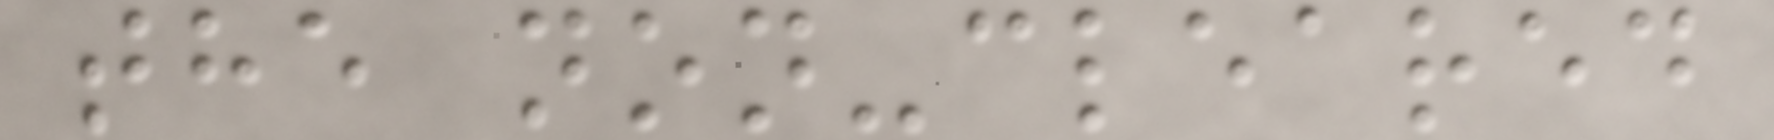the non-cleared
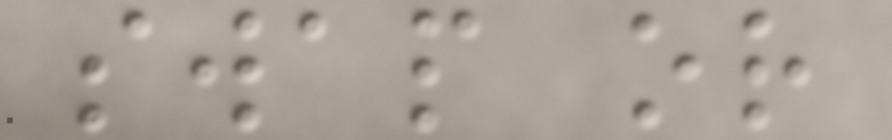swap or
